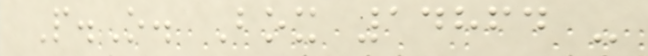P.O. Box 14864 -
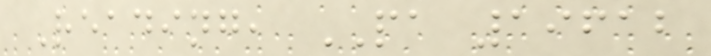Reading, PA 19612
